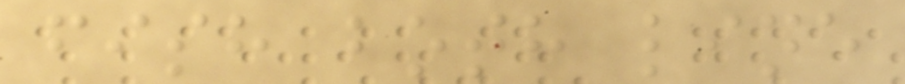fish both line
